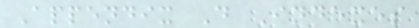Appendix D Indexes
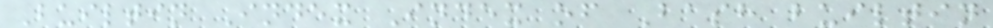Builtin Index Index of Bash builtin
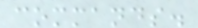commands.
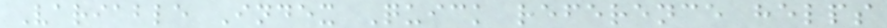Variable Index Quick reference helps
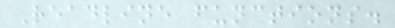Readline functions.
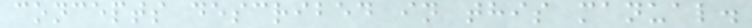concepts described in this manual.
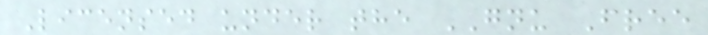Licensed under the GNU Free
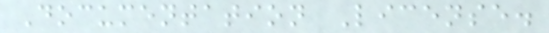Documentation License.
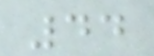44
